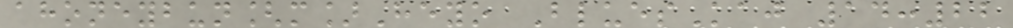ahoneybun[m]Heyo BluesKaj 14:22
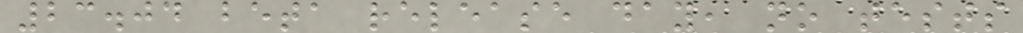23.04 beta release day, no tests
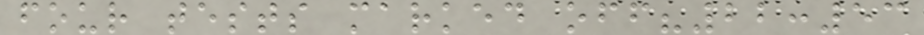four tests marked off?22:53
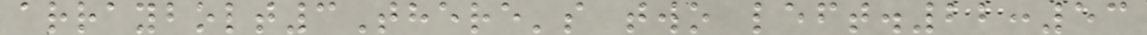arraybolt3There's two left.22:53
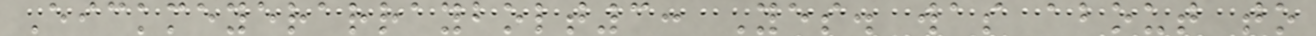Eickmeyerarraybolt3: Yes. was about to
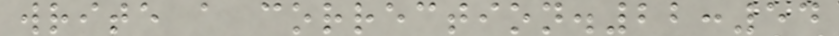write a correction.22:54
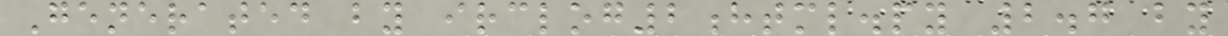Generated by irclog2html.py 2.7 by
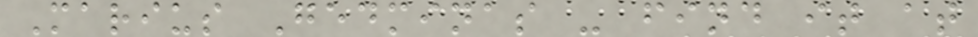Marius Gedminas - find it at
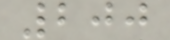200
